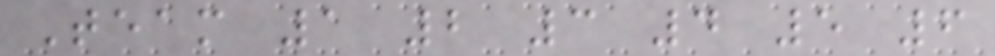Team 1 2 3 4 5 6
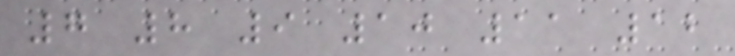7 8 9 10 11 12
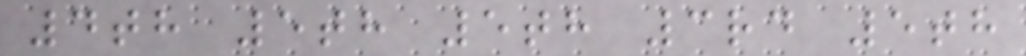4th 5th 5th 3rd 5th
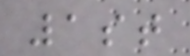1st
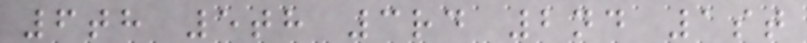6th 5th 3rd 2nd 1st
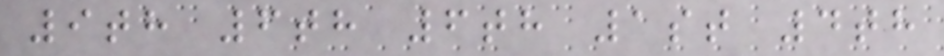9th 6th 6th 1st 4th
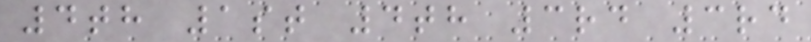4th 1st 4th 3rd 3rd
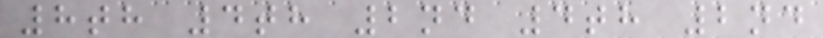8th 4th 2nd 4th 2nd
